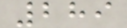289
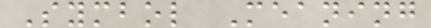Symbol Meaning
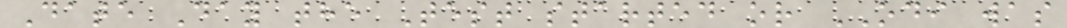Date Day the Test started or ODI was
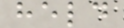held
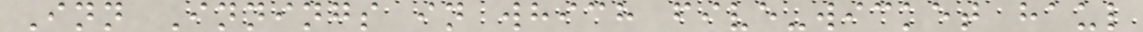Inn Innings in which five-wicket haul
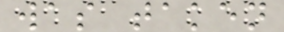was taken
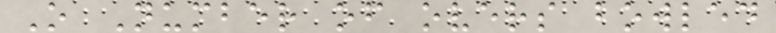O Number of overs bowled
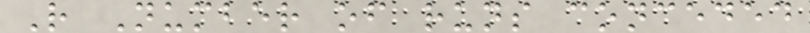R Number of runs conceded
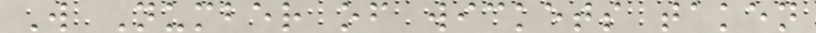W Number of wickets taken
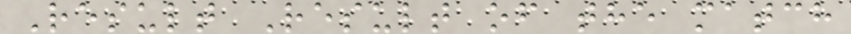Result Result of the match
